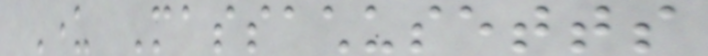Under Massachusetts
